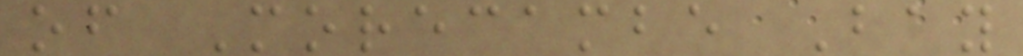of Morecambe Bay
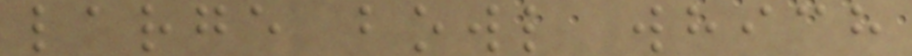large bowl which
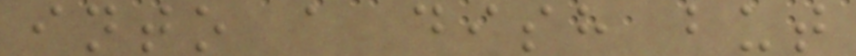into a dish but
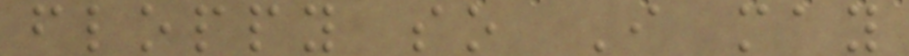floppy so I may
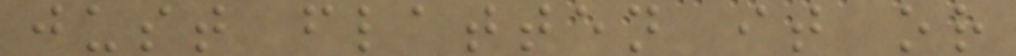just flatten it or
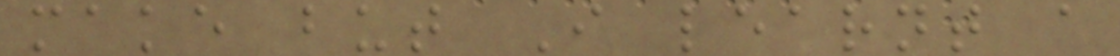make but I learnt a
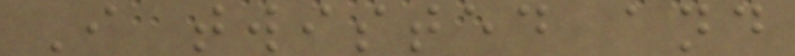I twisted and
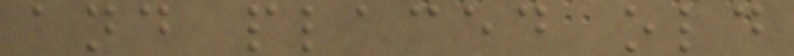and placed old
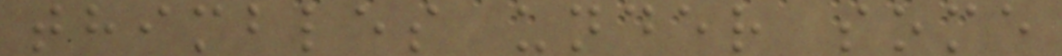thimbles under some
